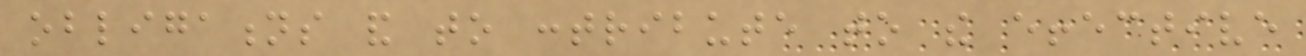obligations and to contribute to the effective
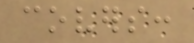covers:
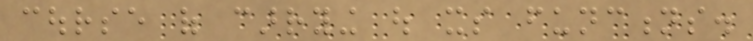course of carrying out its functions.
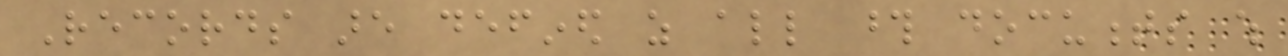Records are defined as all those documents which
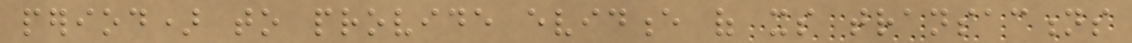period) to provide evidence of its transactions
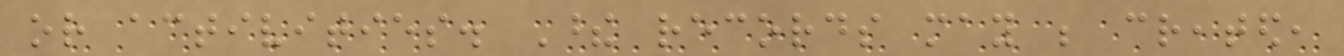or activities. These records may be created,
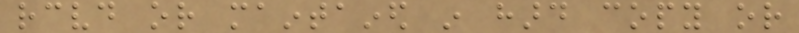received or maintained in hard copy or
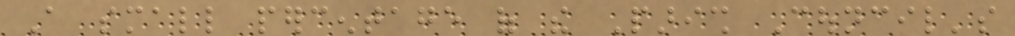A small percentage of the Parish Council's
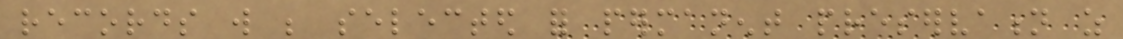records will be selected for permanent preservation as
